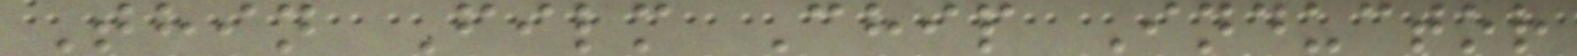Thin Film Chip Inductor
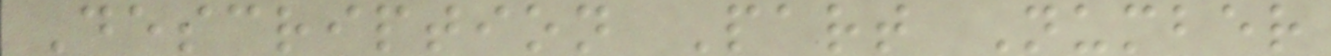Description Part Number
